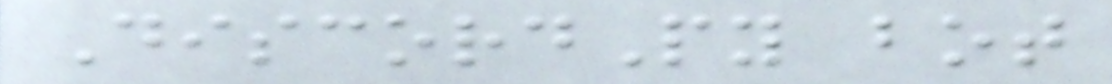DiscordPy bot
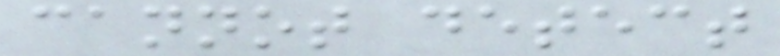cannot detect
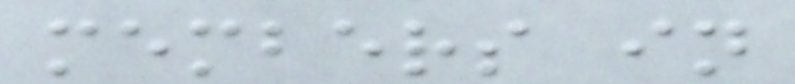members in
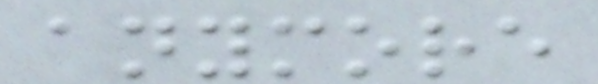anymore
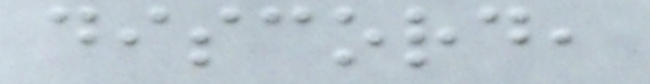discord,
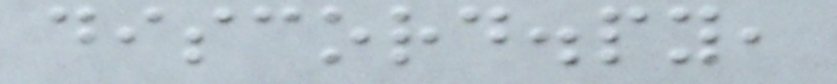discord.py,
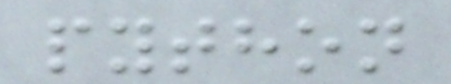python
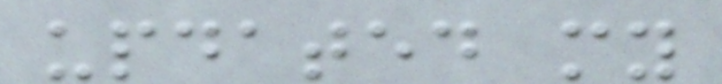updated my
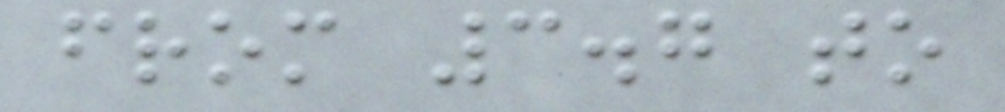from 3.7 to
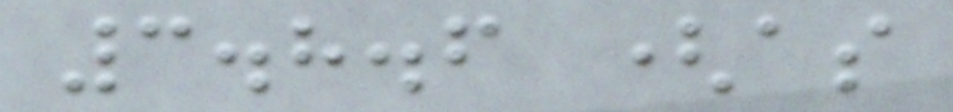3.8.6 (as
